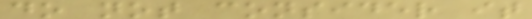do not consider it
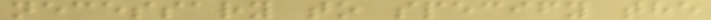necessary to specify the
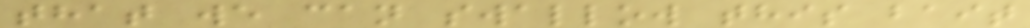that we can swallow this bait
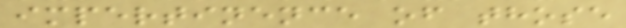impertinence of those
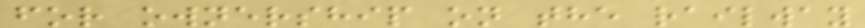for ownership on the railway
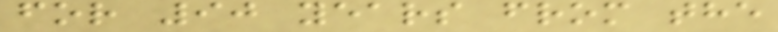for 90 years from the
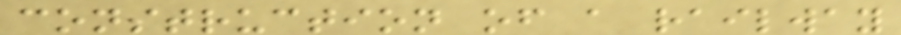construction of a railway
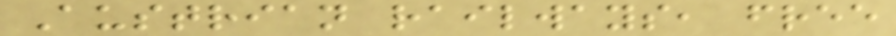Austrian railways, free
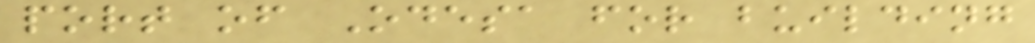port of Odesa for building
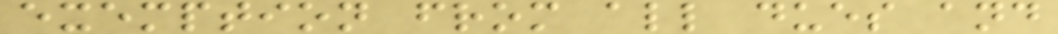exemption from all dues and
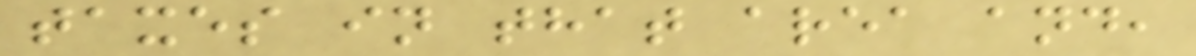taxes in that area and,
